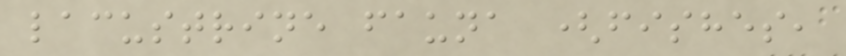lacustrine fauna (fishes,
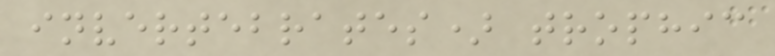invertebrates) trophic
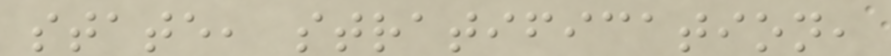state, stratification,
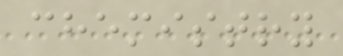chemistry
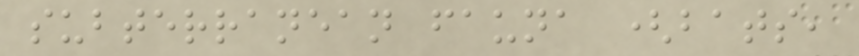subterranean fauna (bats,
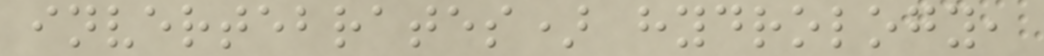invertebrates) hydrology,
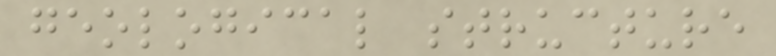geological structure
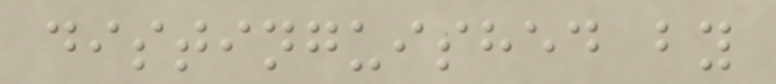distinguished by
